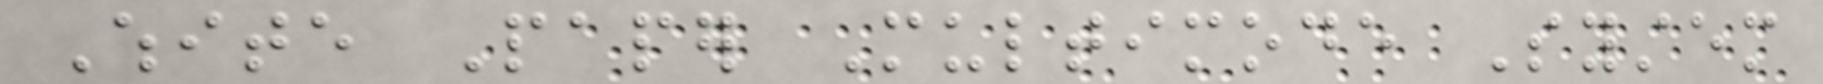White Paper Multimode System
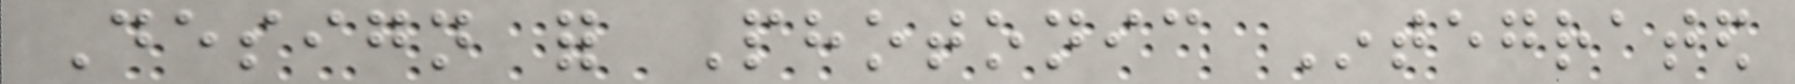Design for Photonic Integrated
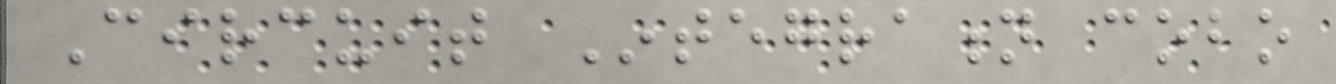Circuit Integration cobo
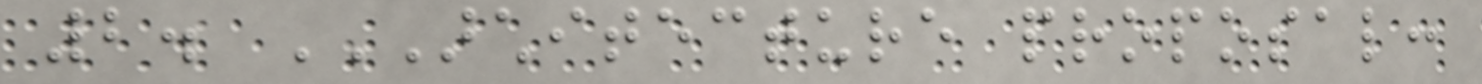2. ARCHITECTURE PROPOSAL:
